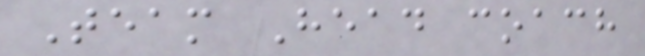Team Head coach
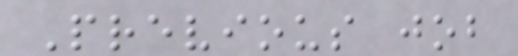Previous job
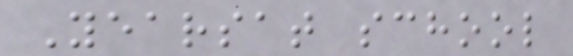Yearsat school
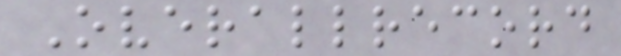Overallrecord
